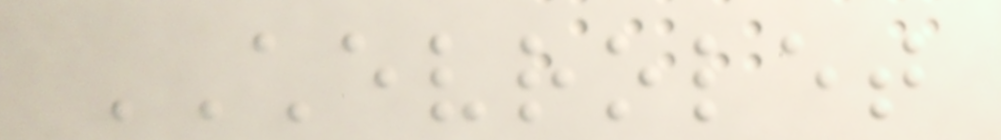CHEVROLET
